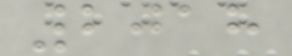2018
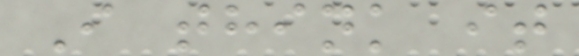I think it
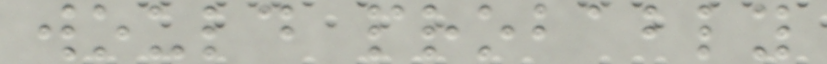would probably
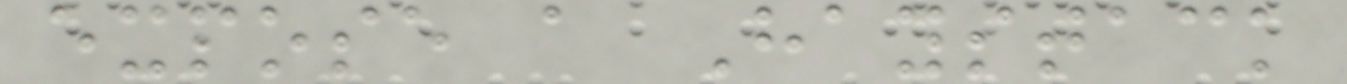expose a Haystack
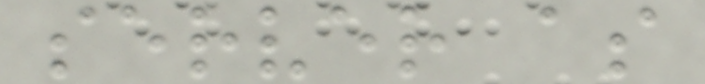server as
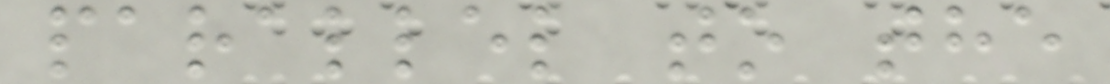parallel to the
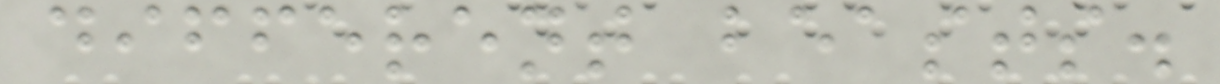different beasts.
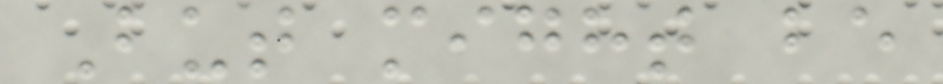But might be
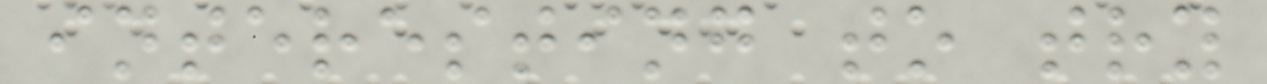interesting to try
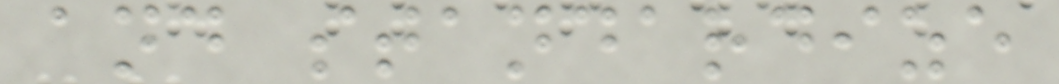and standardize
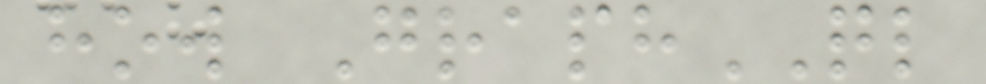how GraphQL
